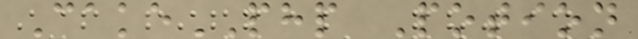CakePHP Potion
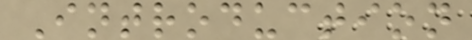Introduction
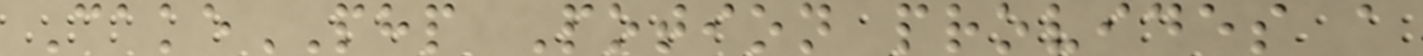CakePHP Potion provides a
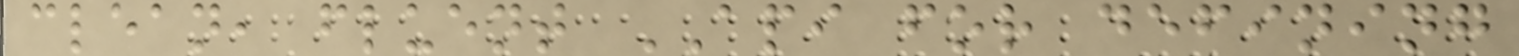clean, fluent API for defining
